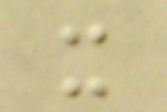x
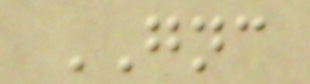GNC
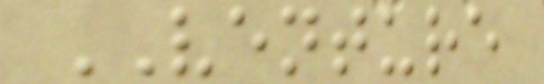VENTURE
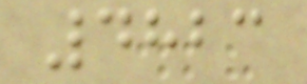4823
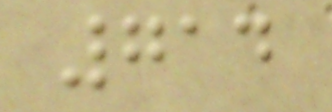714
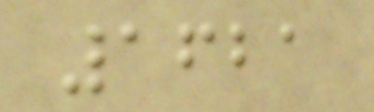1621
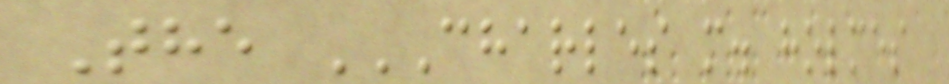The CHARLES M. HOLMES
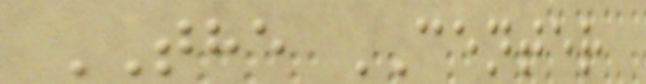THE CENTER
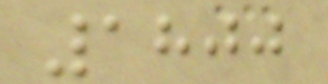1800
